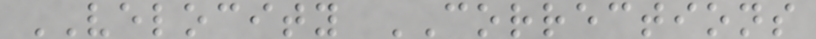VELOCITY CORRECTIONS
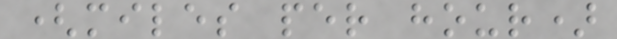(miles per hour)
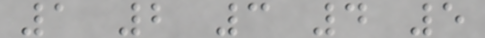1 2 3 4 5
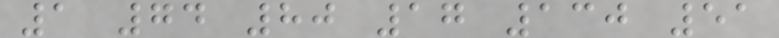1 74 80 17 130 51
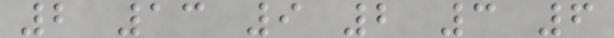2 13 9 2 3 6
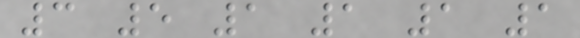3 5 1 1 1 1
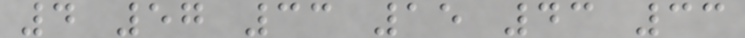4 57 33 15 43 33
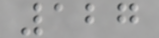127
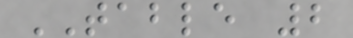TABLE 2
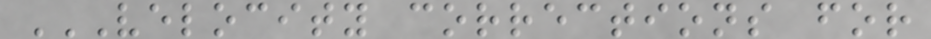VELOCITY CORRECTIONS FOR
